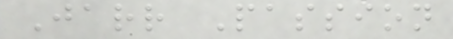Jarr Passion
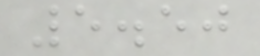5.50
